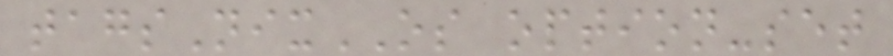tagsNixOS option-set
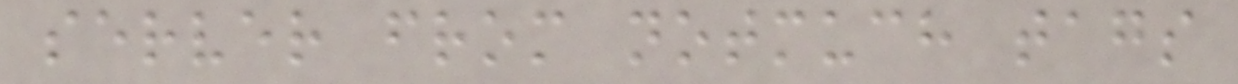server from notmuch tags
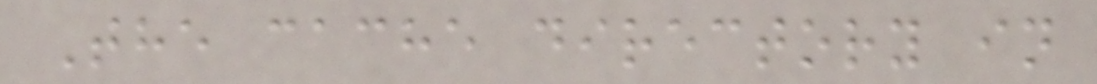The cache directory in
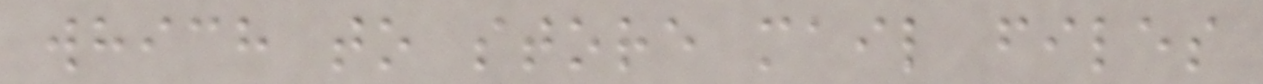which to store mail files
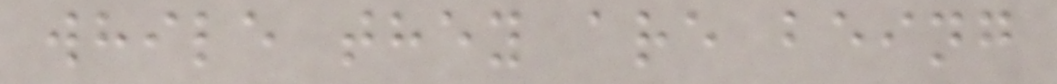while they are being
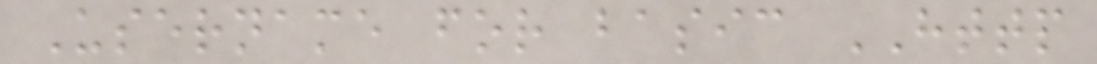Username for basic HTTP
